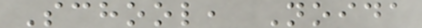School, Noida
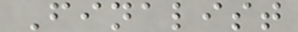Finalist
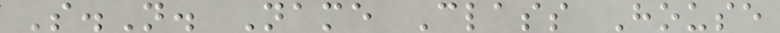S.N. Name Class House
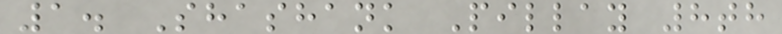1. Shashank Pillay 8th
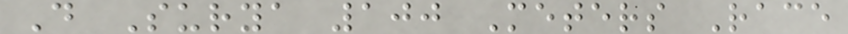D Surya 100 Meters Race
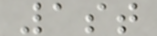1st
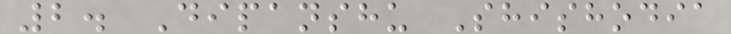2. Dipanshu Shishodia
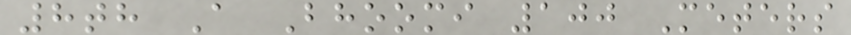8th A Bhoomi 100 Meters
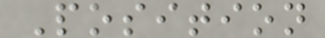Position
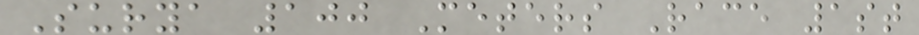Surya 100 Meters Race 1st
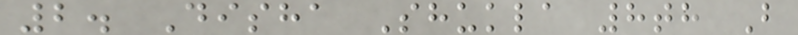2. Disha Shukla 8th B
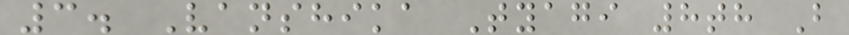3. Vanshika Tyagi 8th B
